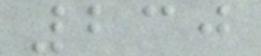230
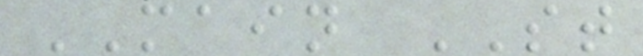MAIN ST
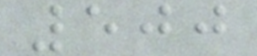500
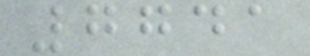7741
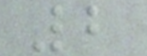2
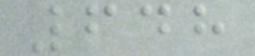648
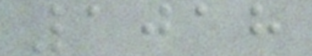1018
